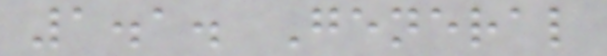1.1. General
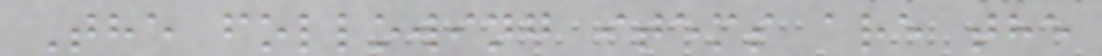The following items are the
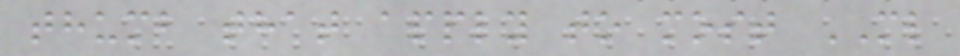thumb that apply to most ML
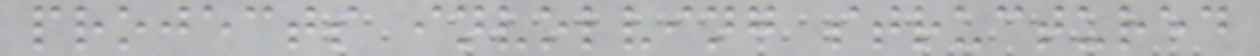projects involving structured
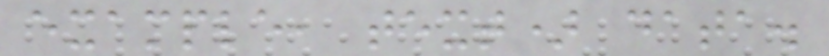example, text) data.
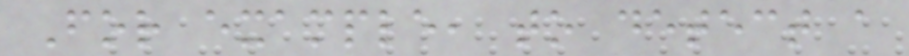For example, to detect a
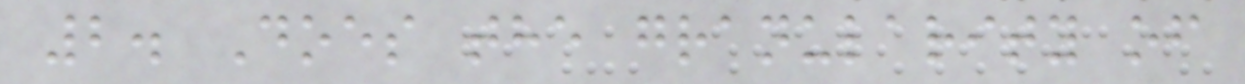2. Does the granularity of
